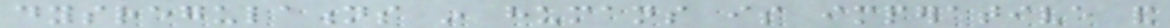dysregulations in humans is imperative and
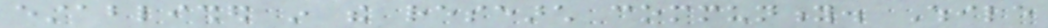established in the research community. While
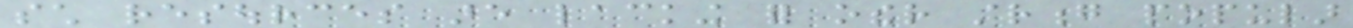such resources are lacking for other strong popular
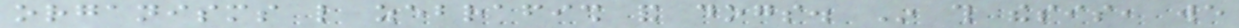organisms like zebrafish and dogs. In this thesis, we
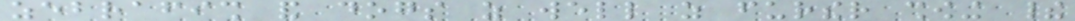zebrafish and dogs as well as further showing their
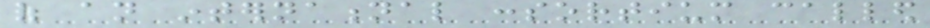of an international consortium called
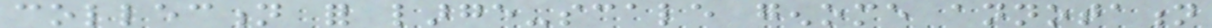collection for large-scale genome annotation
